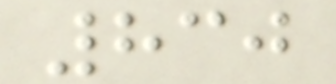830
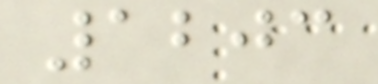1203
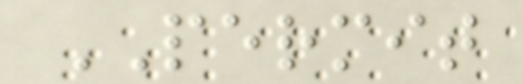PERMIT
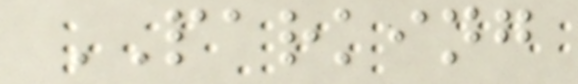PARKING
